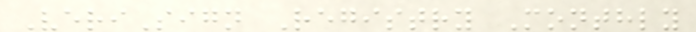VeriSign Registry Monthly
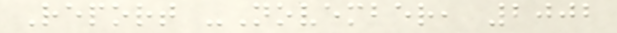Report -November, 2002
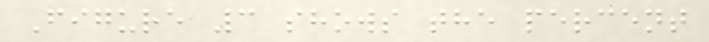Figure 3 shows the percent
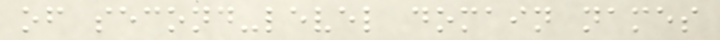of second-level domain names
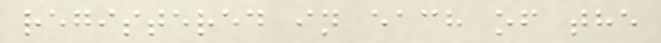registered in each of the
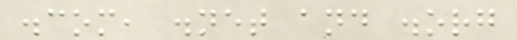.com, .net and .org
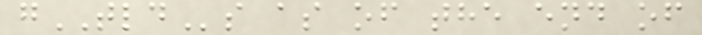gTLDs as of the end of
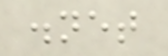.net
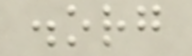.org
